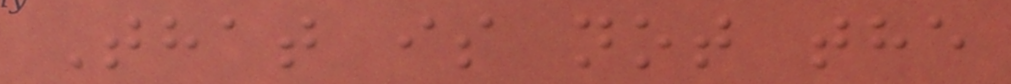That is not the
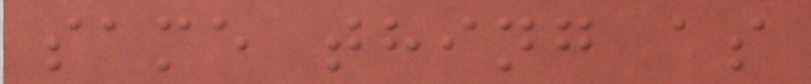same thing as
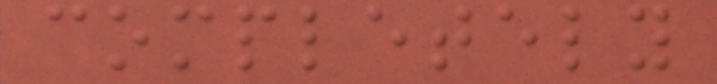completely
